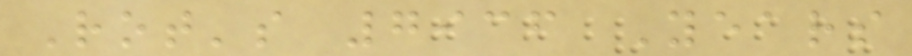Rot's 7936 Years
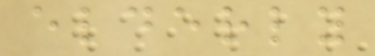elderly
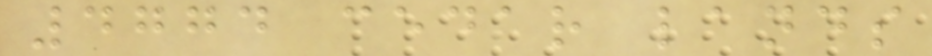4774 cedar lands
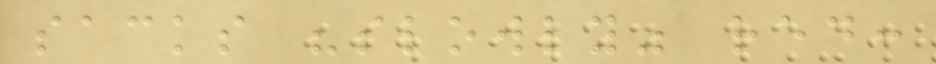sacks "slowly" red:
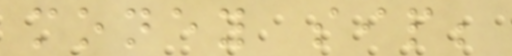money sip;
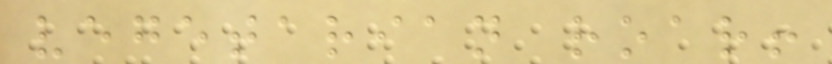vegetarian roar!
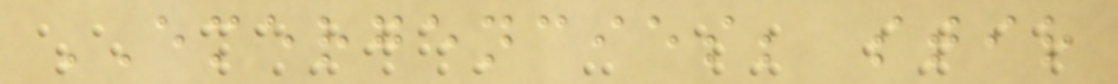EMERGENCIES; stir
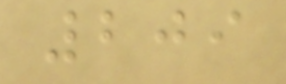209
